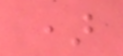)
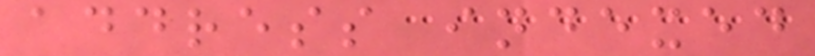address indexed
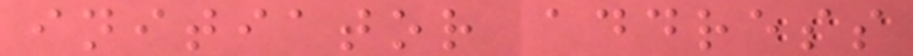initiator address
